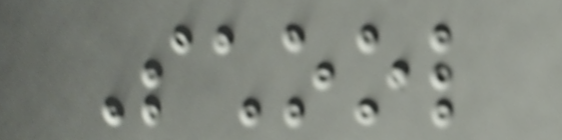School
